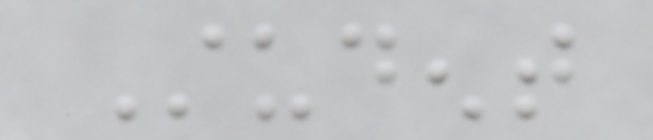Student
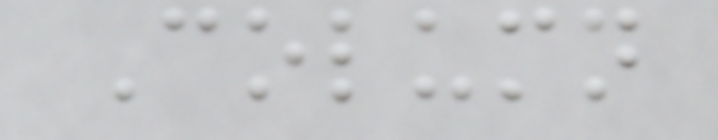Column
